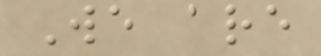We are
